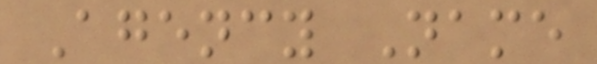Agency Name
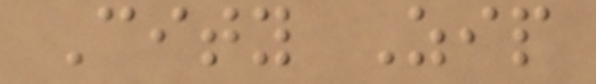City Zip
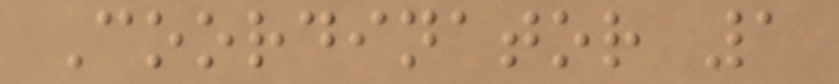Coordinator 1
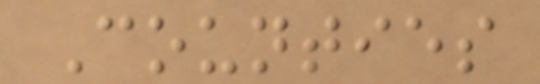Counties
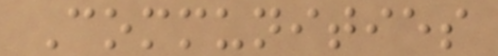Communities
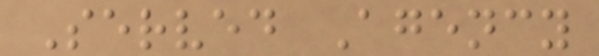Served Agency
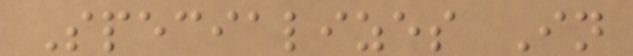Specializes In
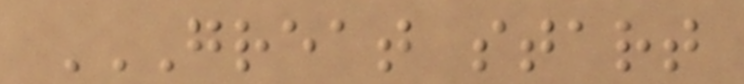GREAT START
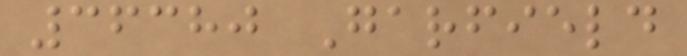36380 Garfield
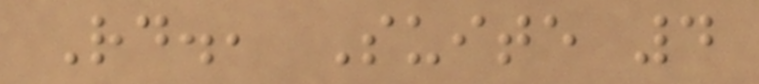Rd., Suite 4
